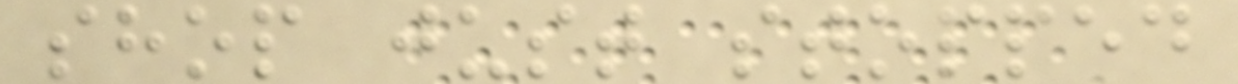shop just stopped
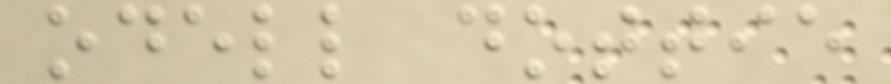odell dottie
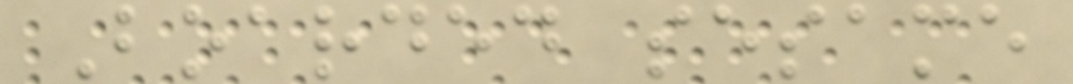Boarded sesame
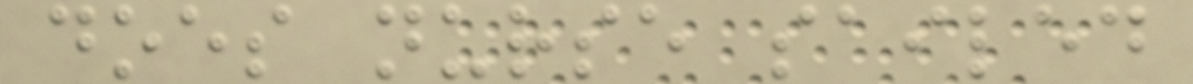does nurse sailed
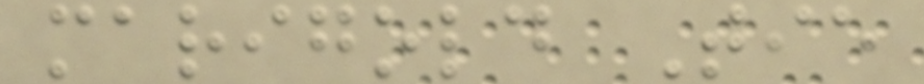marigold Tie
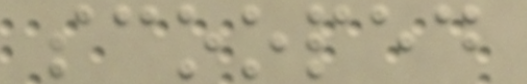scooped
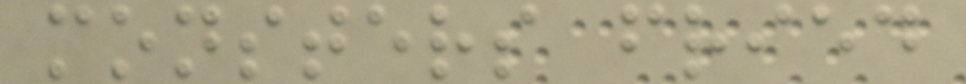monsters fried
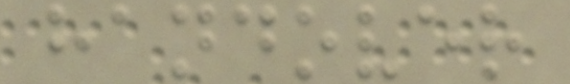handover
